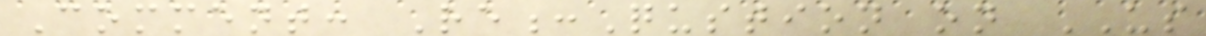Comment: Re:Qustion on US
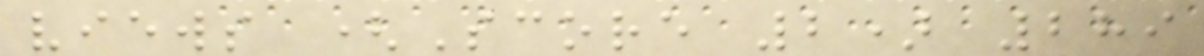views (Score 2) 289
